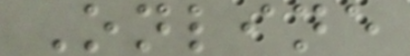Online
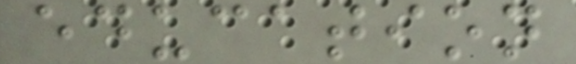education
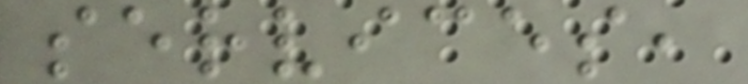services,
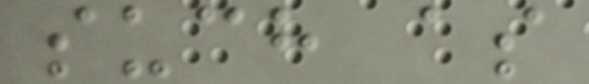such as
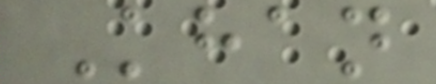Khan
